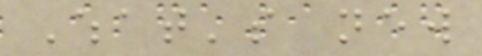What's new
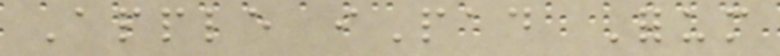Apple iPad Forum
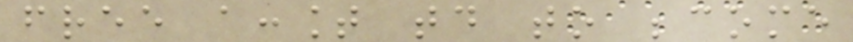free account today to become
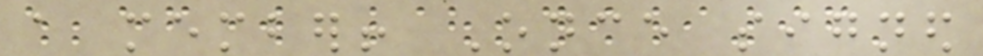a member! Once signed
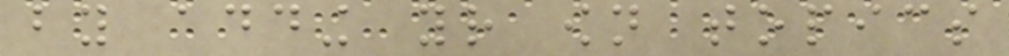by adding your own topics
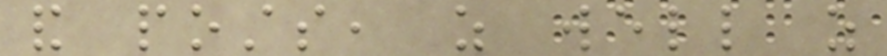and posts, as well as
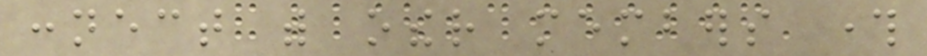connect with other members through
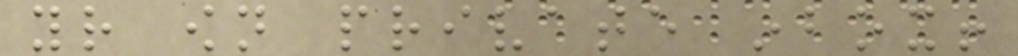your own private inbox!
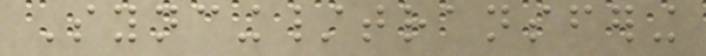Syncing/transfering
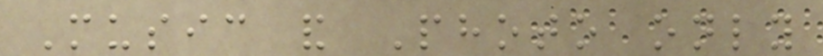Music and Photo only
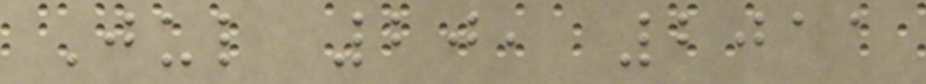Jul 20, 2011
